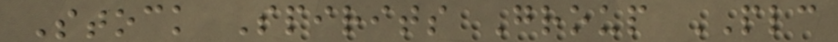Stock Spirits Group PLC
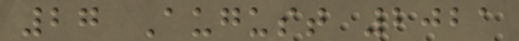27 August 2021
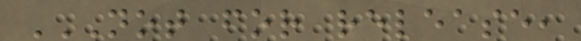NOT FOR RELEASE,
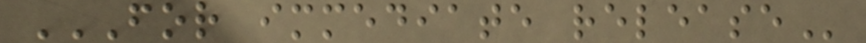FOR IMMEDIATE RELEASE
